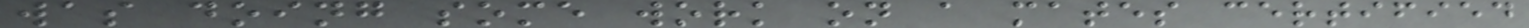was doing some work on a mates certified
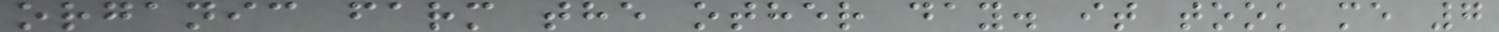organic farm the other day. it took me 7
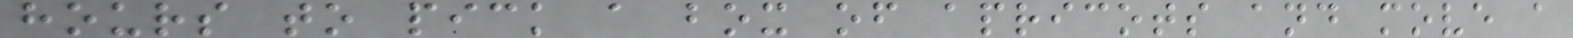hours to pick a box of apricots and move a
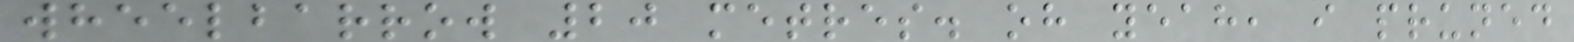wheelbarrow 20 metres. oh yeah, i pruned
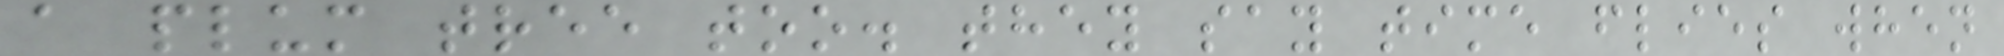a plum tree too. they say time flies when
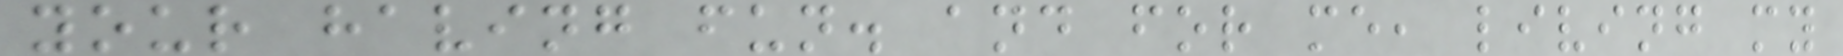your having fun. and for me, living my
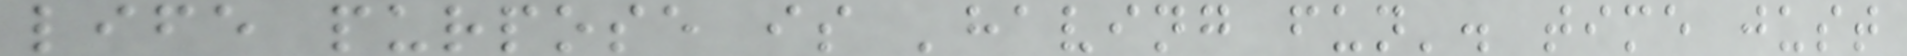life purpose is 'having fun'. time just
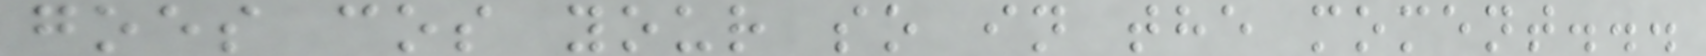goes cos your so in the moment...
